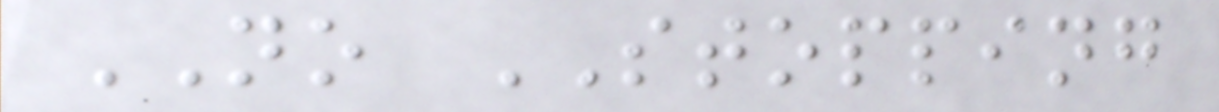NO STOPPING
